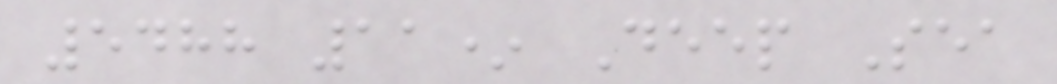5488 11* Deep Sea
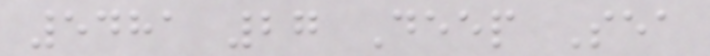5481 27 Deep Sea
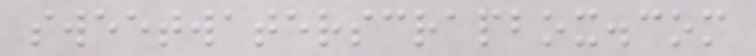sweetwaterscrapbox.com
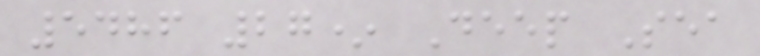5486 27* Deep Sea
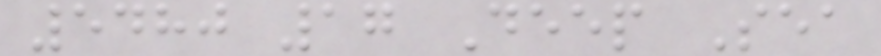5480 17 Deep Sea
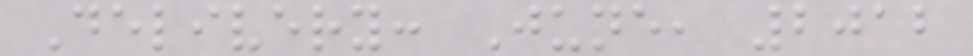Delivery: June, 2012
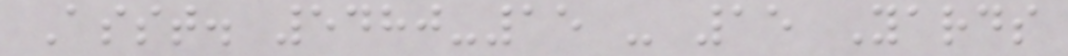Asst. 5480-15 - 15 Yards
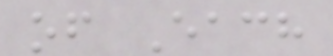of Each
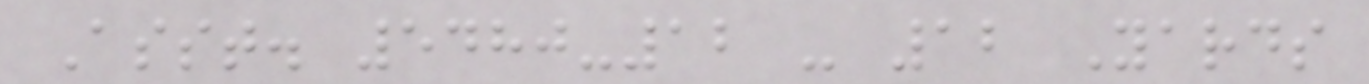Asst. 5480-12 - 12 Yards
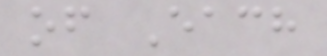of Each
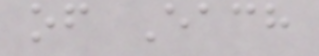of Each
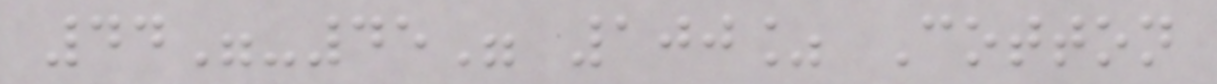44"-45" 100% Cotton
